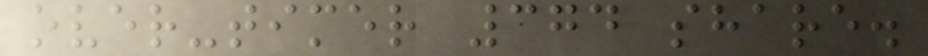over-timer 374 share.
